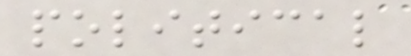political
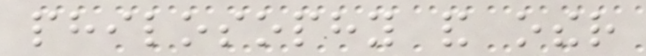philosophy and other
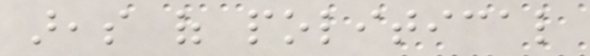areas of political
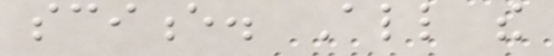science. All the
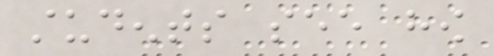students see how
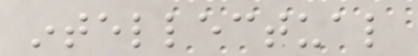intellectual
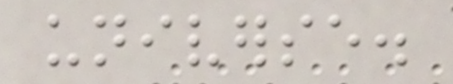universe.
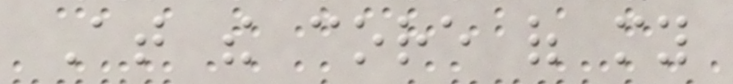At the core of my
